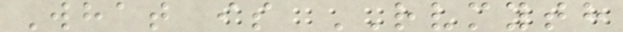What is RVMYTH
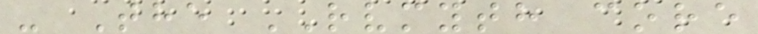- The RVMYTH core
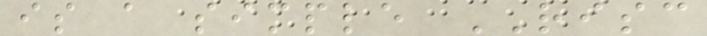is a simple RISC
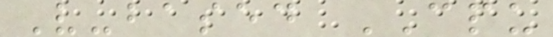V-based CPU
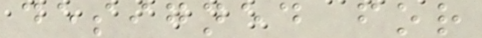designed for
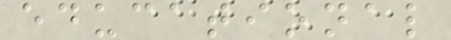educational
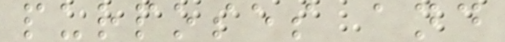purposes and
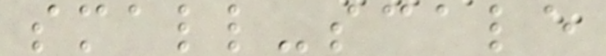small-scale
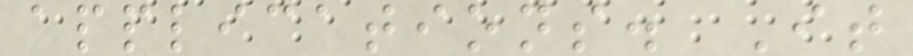applications. It
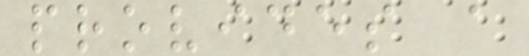provides a
